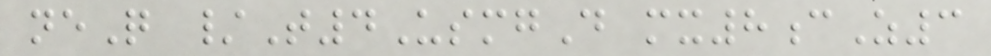neQ /T4UsmgD mx8cZ3
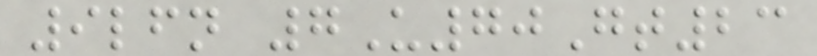9lfn 7U70Gt23
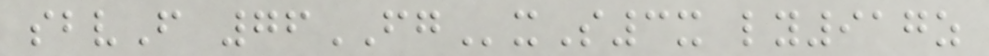sbvF 76FGxS3x ly917z
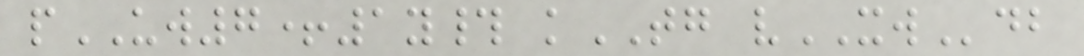pUW7+1y# kTG vXWdb
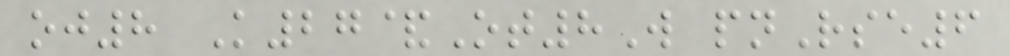oj8 K27&Ot8W pnRse6
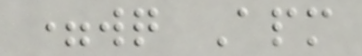=wq Apm
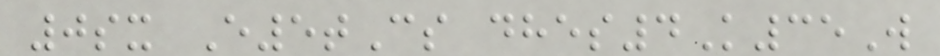0sx E5tCs dhes4K35W
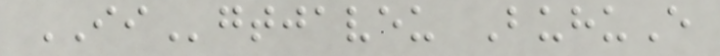IIgtjaveu BuhuE
